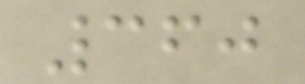360
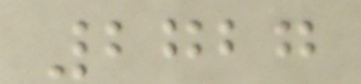2727
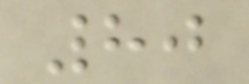80
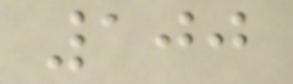100
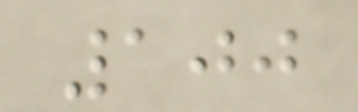100
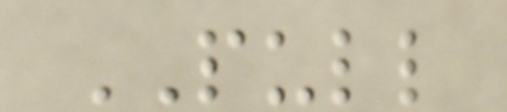PULL
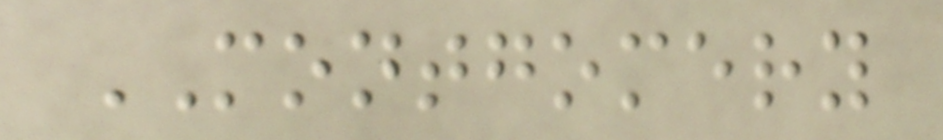MONTGOMERY
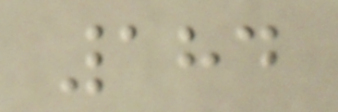184
